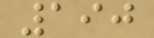190
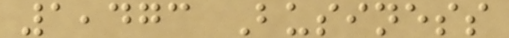1,473 Business
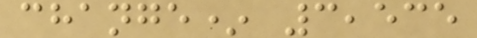change* 3,535
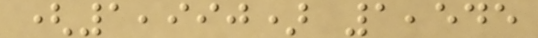(1,990) 1,545
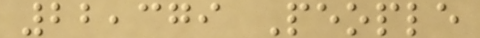22,379 People
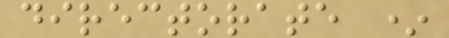directorate *
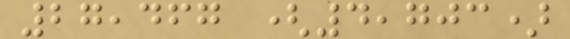27,467 (4,703)
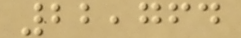22,764
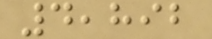4,892
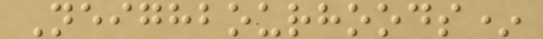Neighbourhoods*
